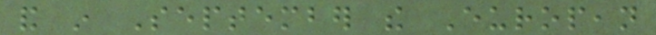and in September the European
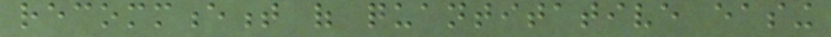recommencement of quantitative easing
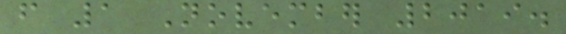from 1 November 2019.
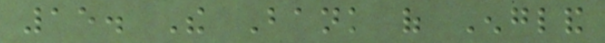15. The Bank of England
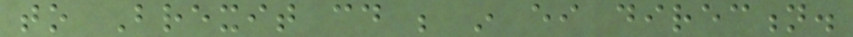to Brexit could be in either direction.
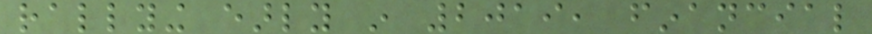rallying early in 2019, financial
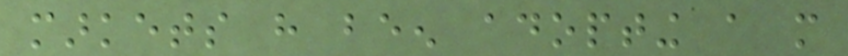markets have been adopting a more
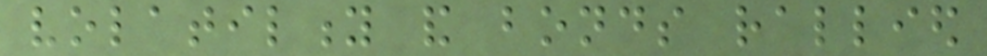volatility and bonds rallied
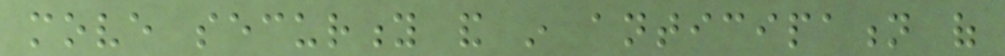move security and in anticipation of
